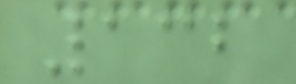132
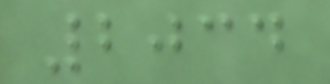2034
